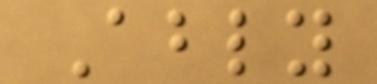Ably
